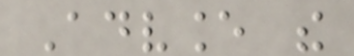Advance the
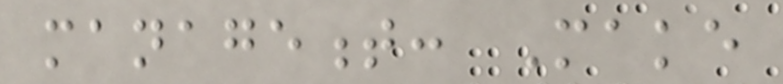management: Make
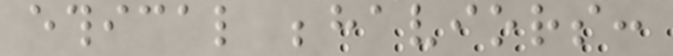ethical behaviors:
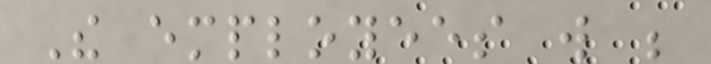The employees will be
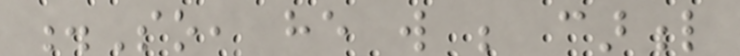.So, he will be carful
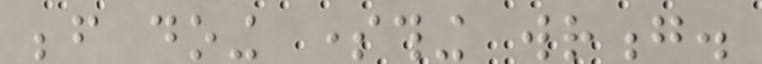before doing something wrong.
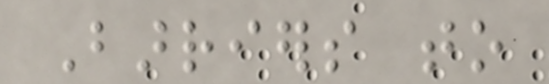Barriers to
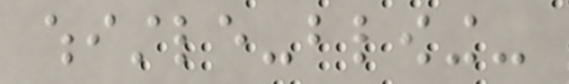whistle-blowing-
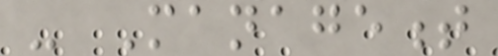- Management
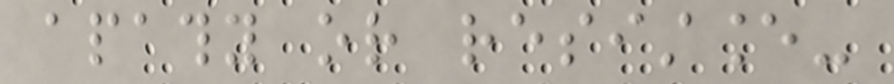apathy or resistance-
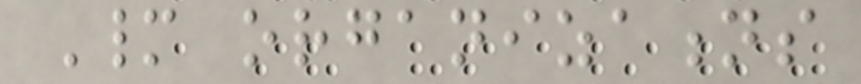Many organizations
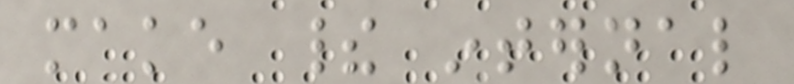make their internal
